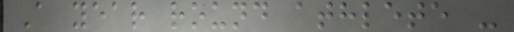A year round athlete -
